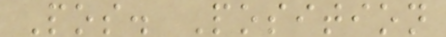Pos. Position
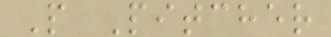P Pitcher
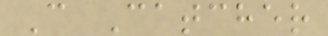C Catcher
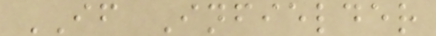IF Infielder
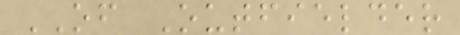OF Outfielder
